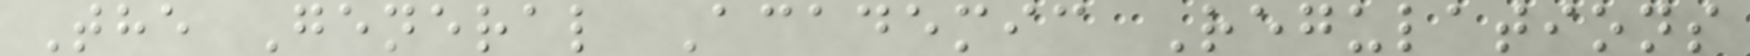The General Academic Regulations
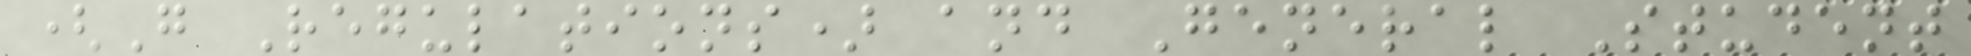(G Regulations) and General Student
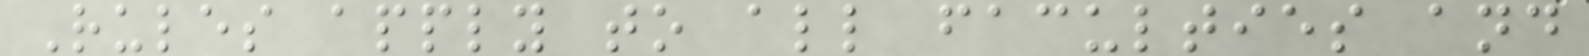Rules apply to all faculties and
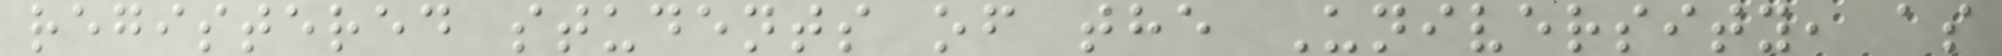registered students of the University, as
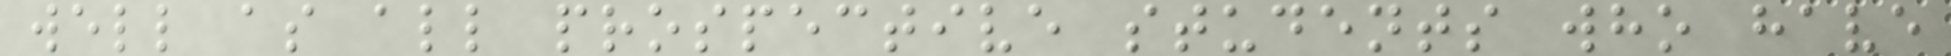well as all prospective students who have
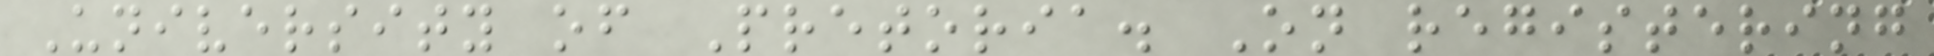University of Pretoria. On registering
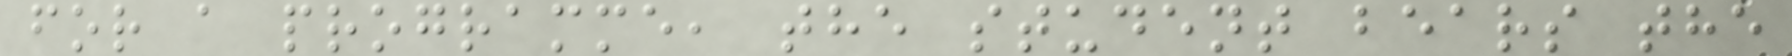for a programme, the student bears the
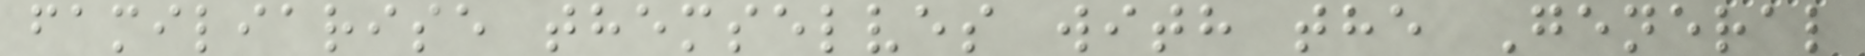familiarise themselves with the General
